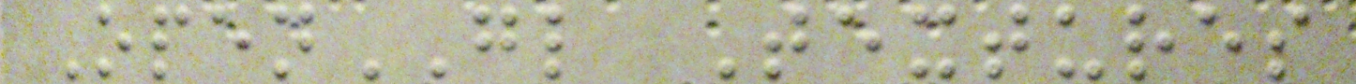OpenGL Textures
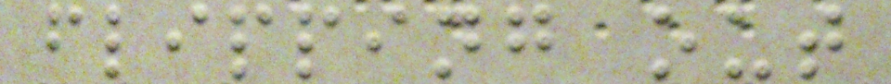flipping out
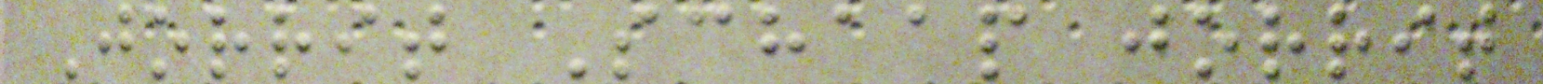Jorrit Schaap jorrit
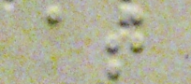at
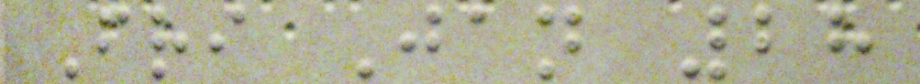Fri Jan 28
